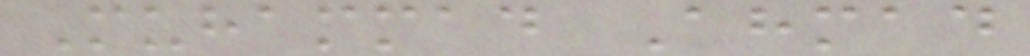Muhammad Ahmad
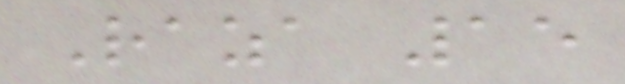Raza 15
